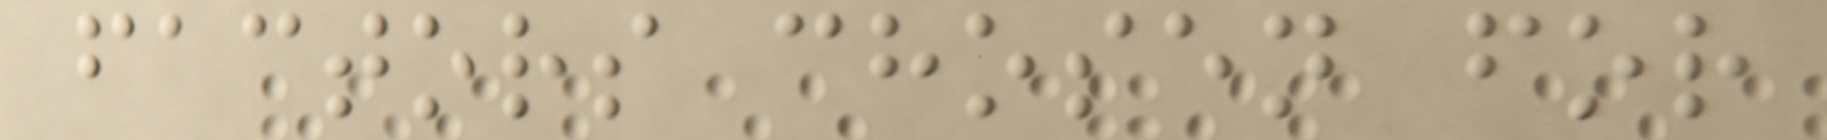factors chosen for
